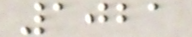1021
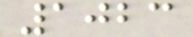1023
